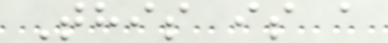This is a
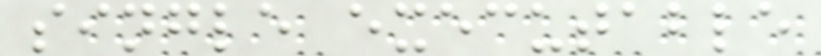single executable
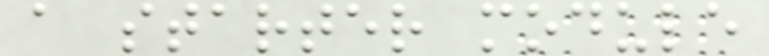a starter module
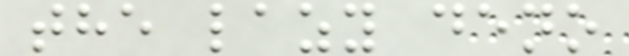the lazy deno
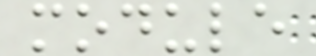module
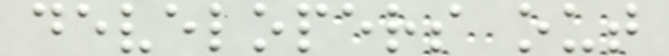developers out
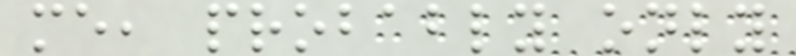me, probably only
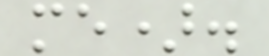me).
